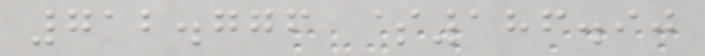712.776 $186.90
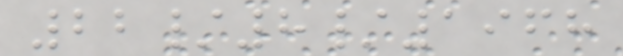22/8/1968
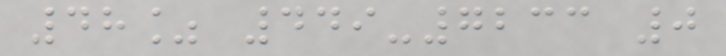48% 449-7233 0
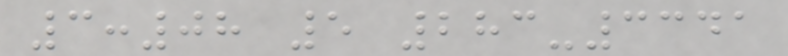3:08 5 283-3341
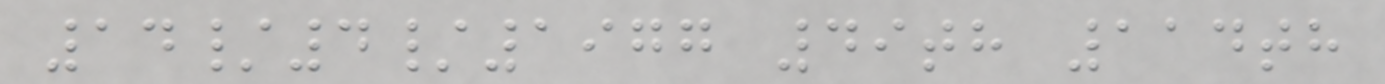14/4/1977 49th 114th
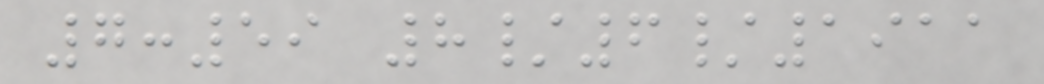7:59 8/6/1911
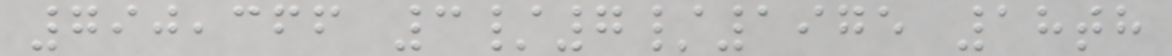790,366 3/7/1975 18th
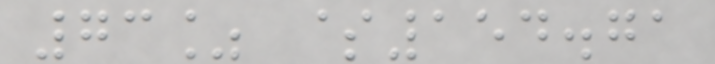73% $154.71
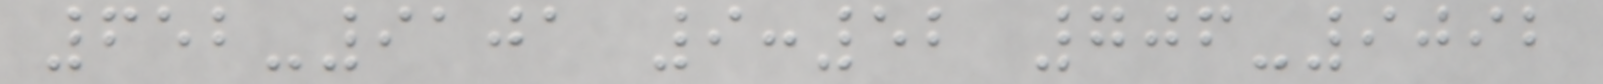652-9101 9:52 706-9092
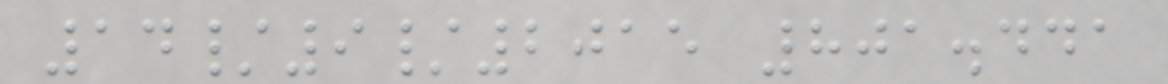14/9/2015 801.441
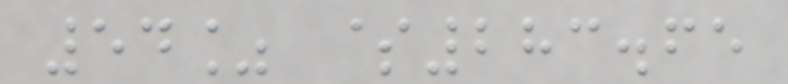54% $283.65
